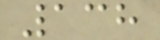138
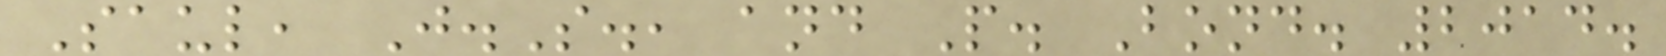Saul, J.S., and P. Bond. 2014.
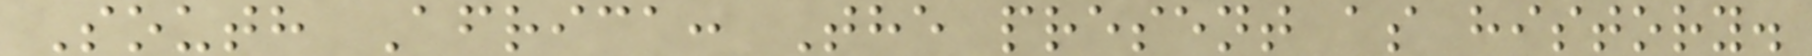South Africa: The present as history.
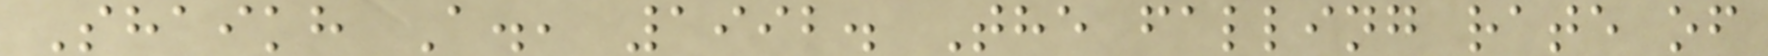Shaikh A., 1992. The falling rate of
